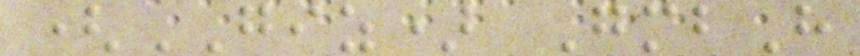(GIZ) GmbH
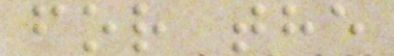for the
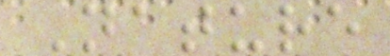Nature
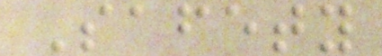Safety
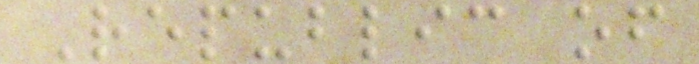Republic of
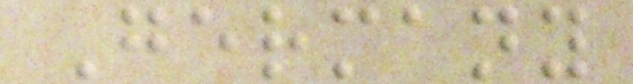Germany
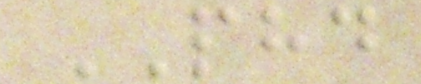PHD
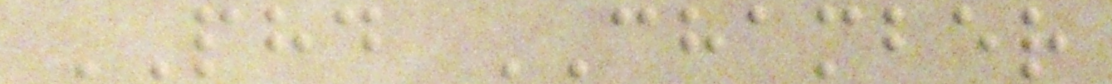PHD CHAMBER
